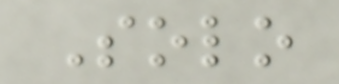Solo
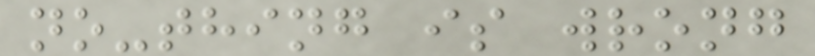no-thing is wrong
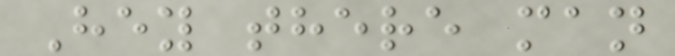Hey there man
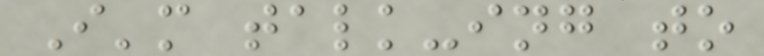I'm talk-ing to
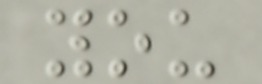you
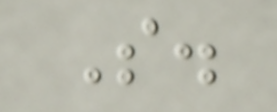S.
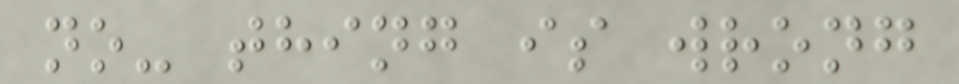no- thing is wrong
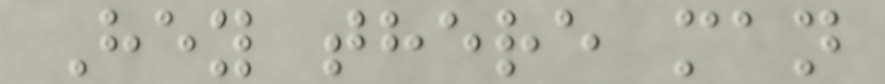Hey there man
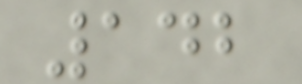142
